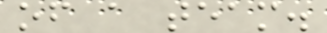of a team.
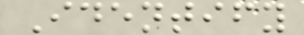Identify
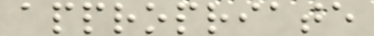appropriate
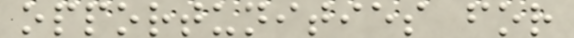opportunities for
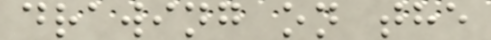drawing on the
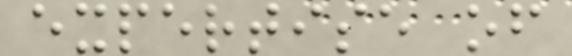expertise of
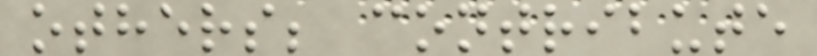others; contribute
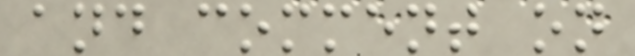and comment on
